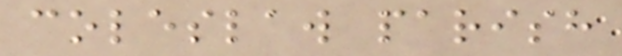coleslaw parish
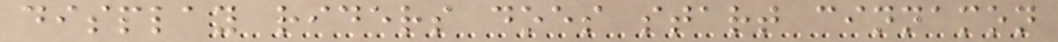display riders does start cinnamon
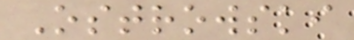Ostrowski
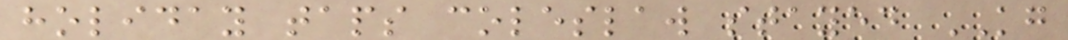holiday taps coleslaw stayed KG
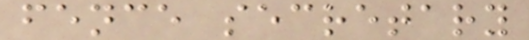fence secretary
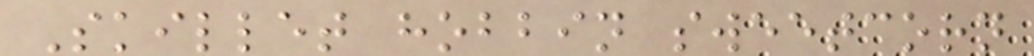Skillet hobbin sweetcorn
